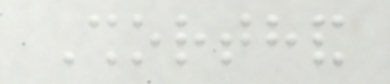Shorthand
